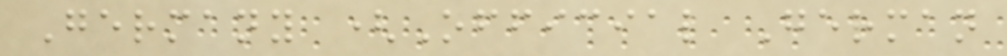Germany (Official German
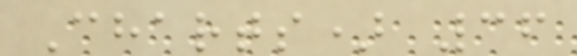Charts) 36
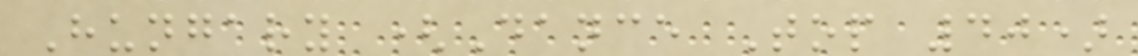Hungary (Dance Top 40)
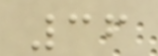36
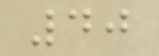40
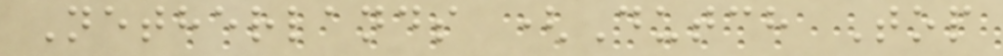Netherlands (Dutch Top
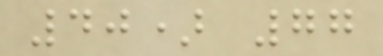40) 77
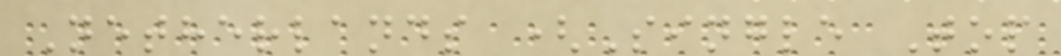Netherlands (Single Top
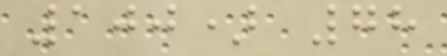100) 78
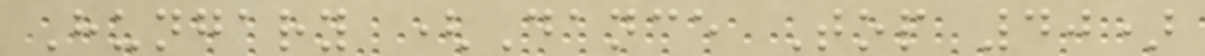Hungary (Dance Top 40)
